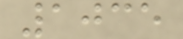1035
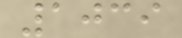1039
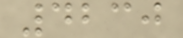4230
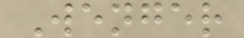Wenger
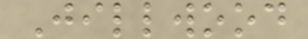Jillwood
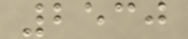2530
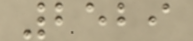2529
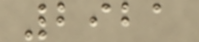2921
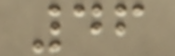46
